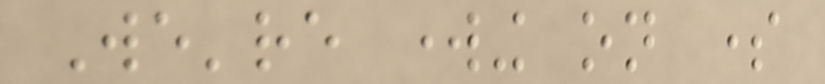We're working on some
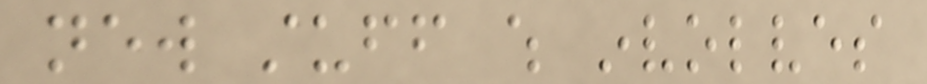new stuff which involves
